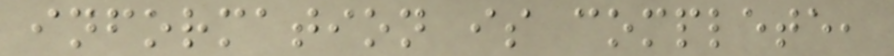information is complete,
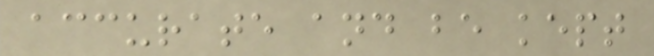accurate and be kept
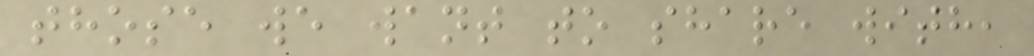those we want to share with,
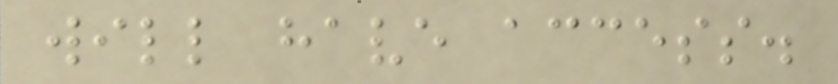will have access.
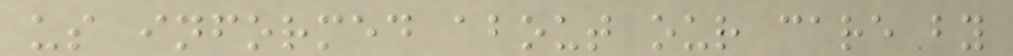us informed about our care by
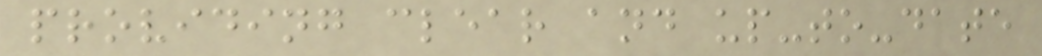providing clear and up-to-date
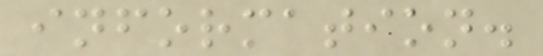information.
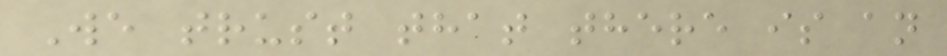We trust that there is an
